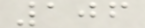106
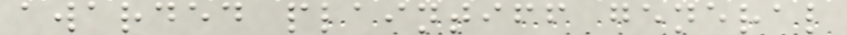awarded plaintiff general
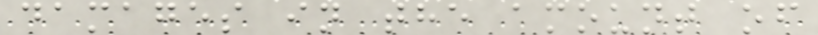damages in the amount of
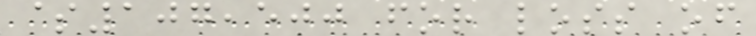$107,500 for loss of
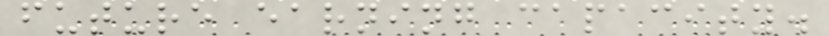future earning capacity.
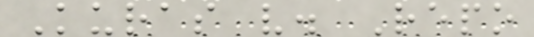Kuras v. Repo
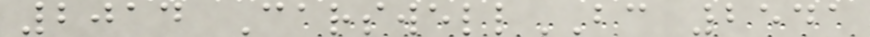2014 CarswellBC 2541
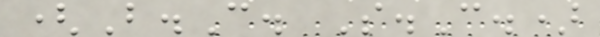(B.C. S.C.)
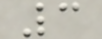3
